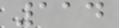114
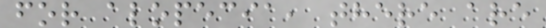for alopecia, there are
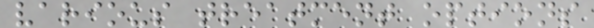various treatment options
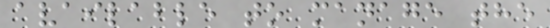available to manage the
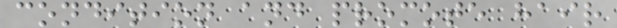condition and promote hair
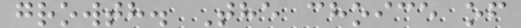growth. The choice of
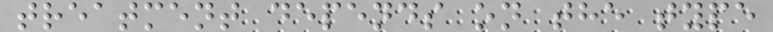treatment depends on the type
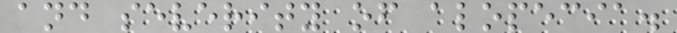and severity of alopecia.
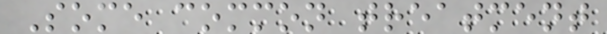Some common treatment
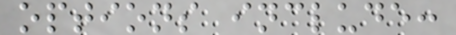options include:
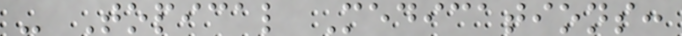- Topical Medications:
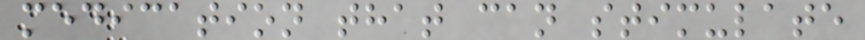medication that can stimulate
